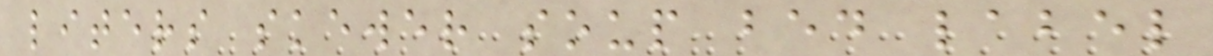liters skewer soup bed label
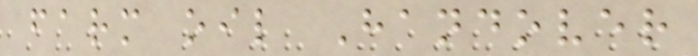farm oil Handover
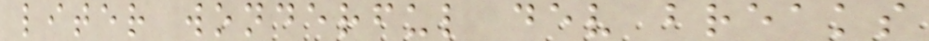liter wonderful dev breaks
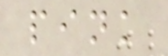pink
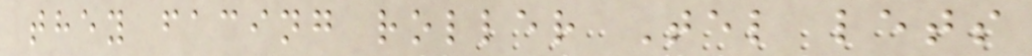they facing roller Tel lets
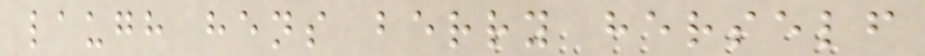laugh hens berry herself
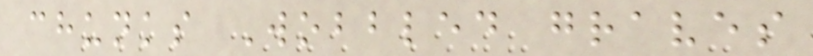chunks Wobbled graves
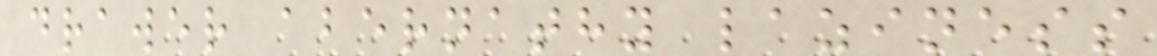drawer abernathy laziness
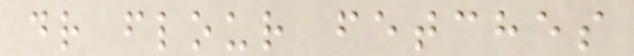dr flour fetches
